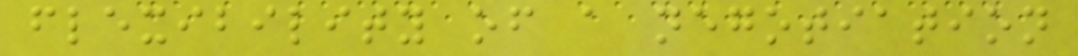flexibility of a negotiation
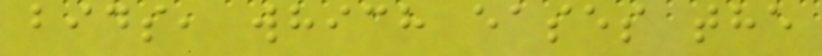bids, which eases the
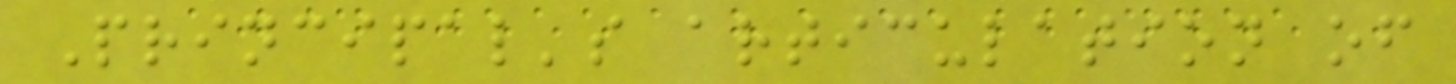Principal's articulation of
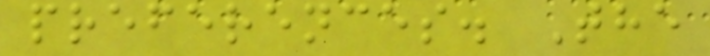preferences. The
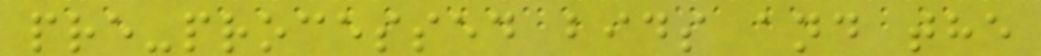pre-processed bids and the
